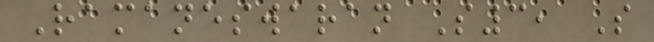Ramaneswaran S3, S
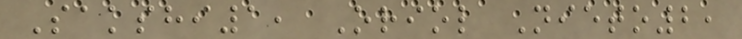Sakshi1, Oriol Nieto2,
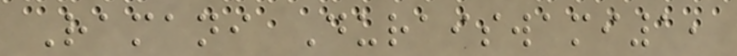Ramani Duraiswami1,
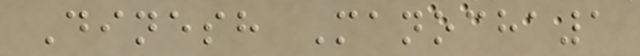Dinesh Manocha1
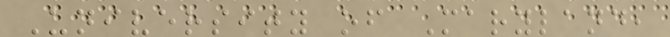University of Maryland,
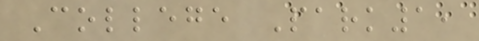College Park1,
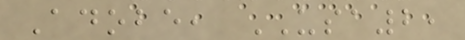Adobe, USA2,
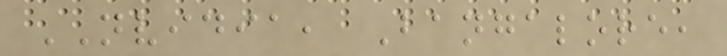NVIDIA, Bangalore,
